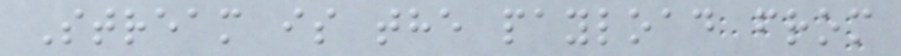Stream is the payload from
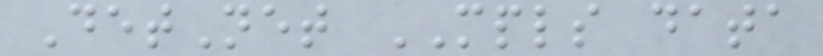DetNet MPLS data
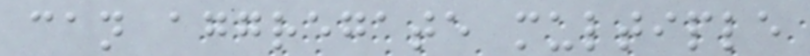can aggregate multiple
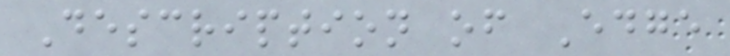Description of Edge
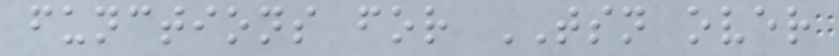functions for TSN over
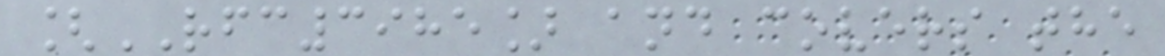[RFC3985] and covers the
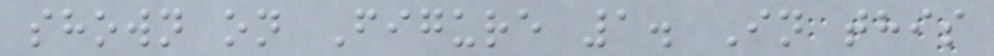shown on Figure 1. In this
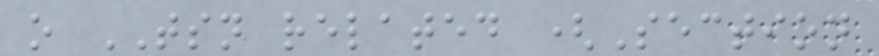o TSN related (Section
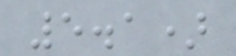5.1)
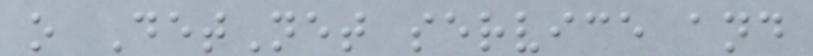o DetNet service and
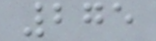275
